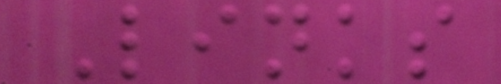Links
